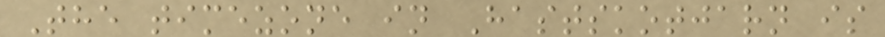The timezone in Hastskotjarn is
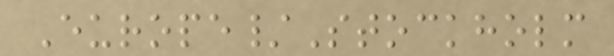Europe/Stockholm
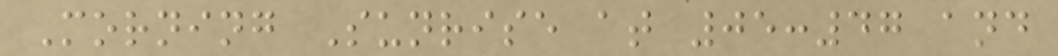Morning Sunrise at 05:47 and
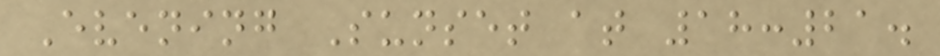Evening Sunset at 18:21.
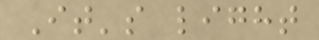It's light
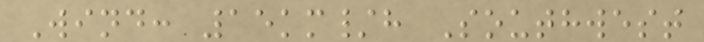Wind: 15km/h Southwest
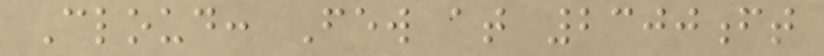Cloud: Few at 2300ft
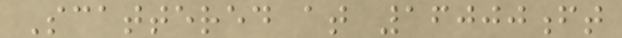Scattered at 16000ft
